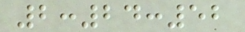2:24:52
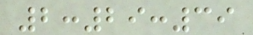2:29:39
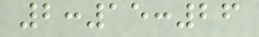2:15:26
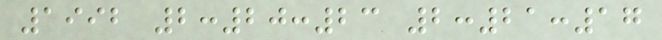1992 2:20:23 2:21:17
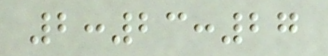2:23:27
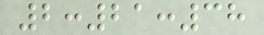2:21:38
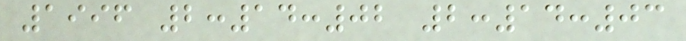1996 2:14:02 2:14:03
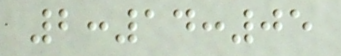2:14:05
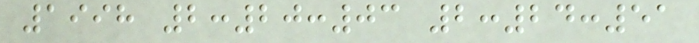1998 2:20:03 2:24:51
